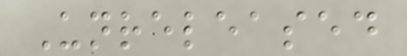Unreleased
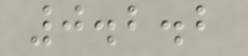0.2.2
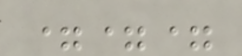===
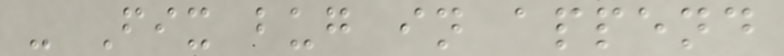- Fix bug in append
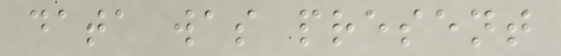data was present
